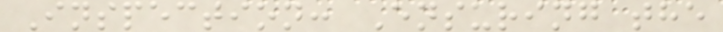Inspection: Ensuring the
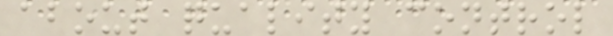about quality control
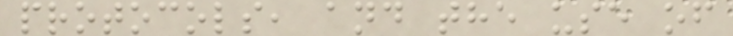protocols, and the use of
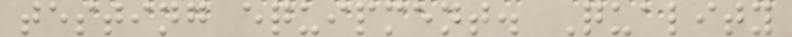testing equipment. Quality
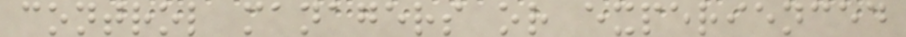control managers or experienced
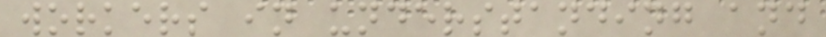workers in understanding and
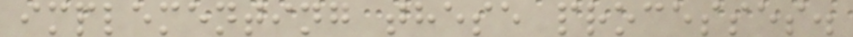implementing these processes.
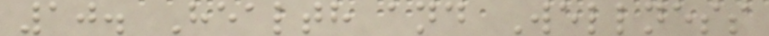10. Health and Wellness
